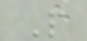P
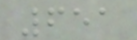651
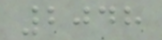2048
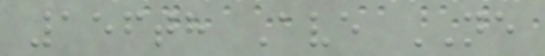156th Ave NE
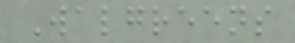Walgreens
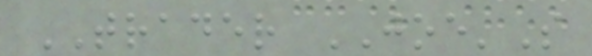TRADER JOE'S
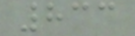833
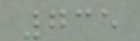735
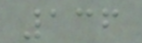136
